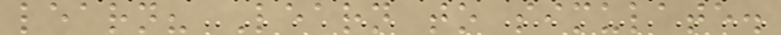learn? Learn to simulate.
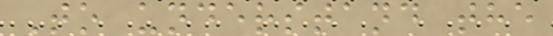To understand the
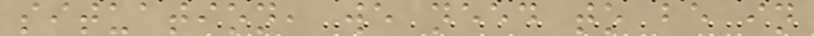situation, we need to be in
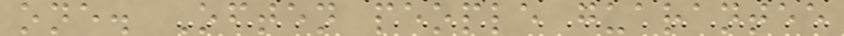one. Often people guarantee
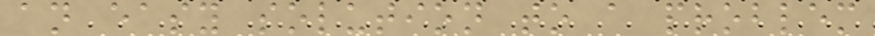an easy solution to a problem
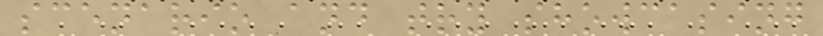scenario and try showcasing
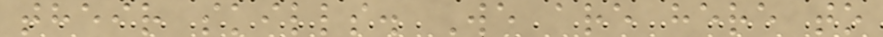their skills. We are here to
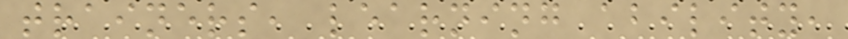trainers, learning ability,
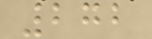272
